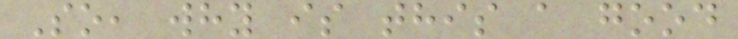So, why is this a good
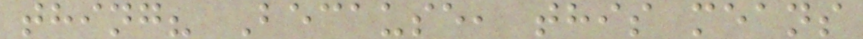thing? Because, this means
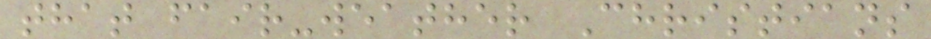that fair-weather Christians
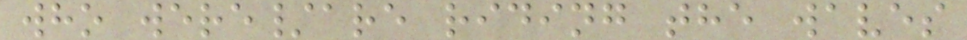who were/are riding the waves
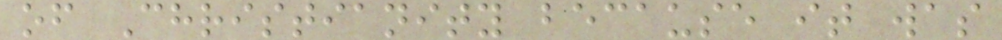of Christianity because it was
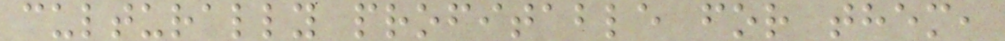culturally profitable for them,
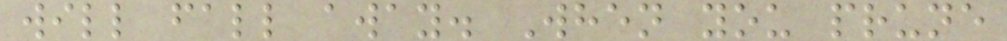will fall away. When you prune
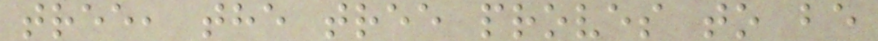tree, the tree proves to be
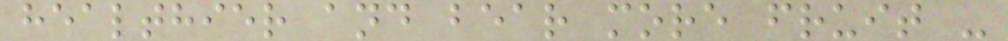healthier and bear more fruit -
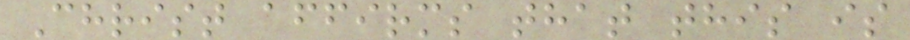Christ affirms that this is
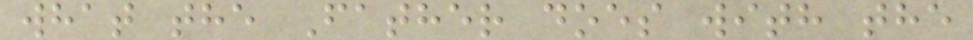what the Father does with the
